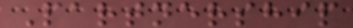Partnership
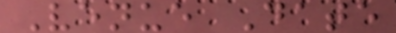Venue Date
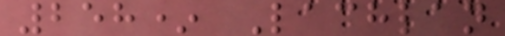258* Lachlan
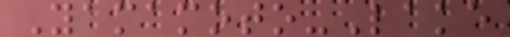Yamamoto-Lake
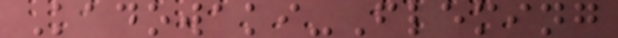Kadowaki-Fleming
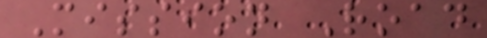Mission Road
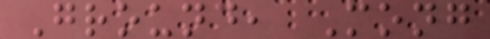Ground, Mong
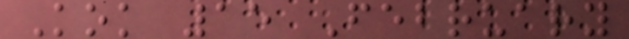Kok 15 February
